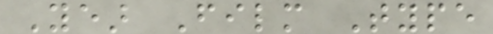Year Film Type
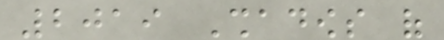2019 Shadows of
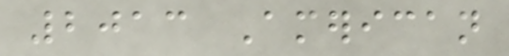2013 American
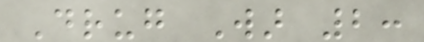Drug War 2:
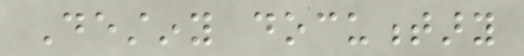Destiny documentary
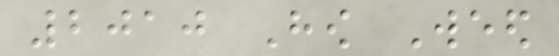2010 How Weed
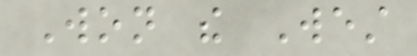Won the West
